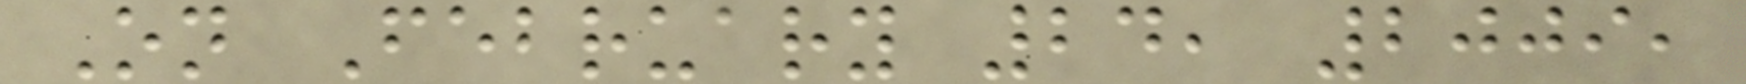On February 24, 2009,
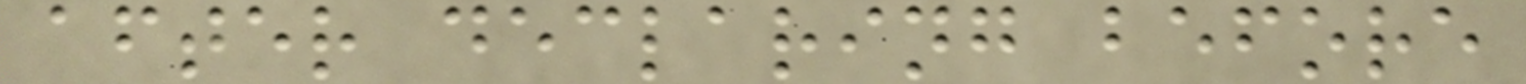after declaring before
